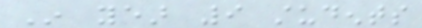In year 9 students
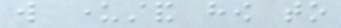will understand how to
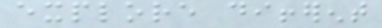explore different
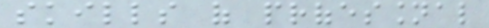skills of professional
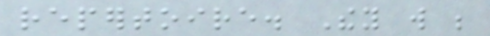repertoire. They will be
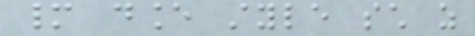many dance style such as
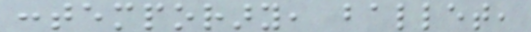contemporary, ballet,
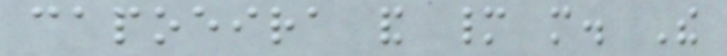capoeira and many more. The
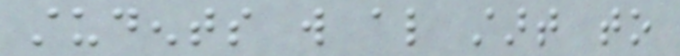students will also start to
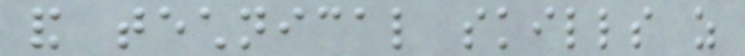and technical skills as
